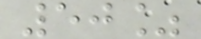50%
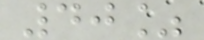40%
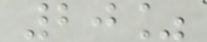20%
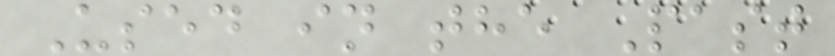Used in the Past
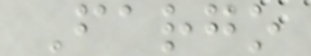Fargo
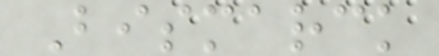Bismarck
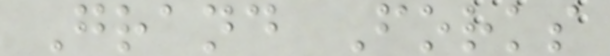Grand Forks
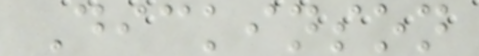Dickinson
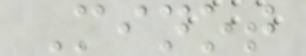Minot
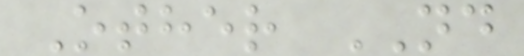Other ND
